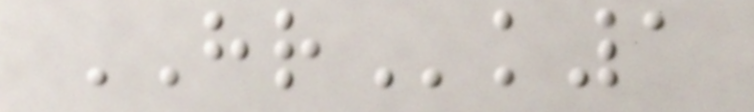HRk1
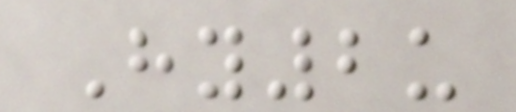Hy2u
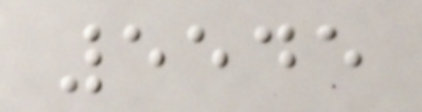5545
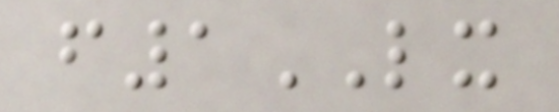f1LX
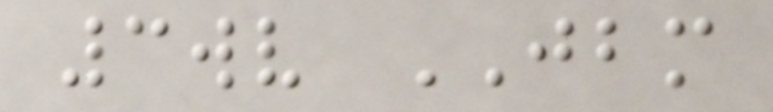3wv JBM
